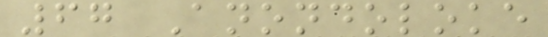67 Anondoloke
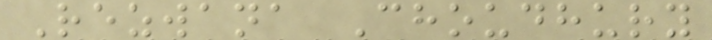Rezwana Choudhury
